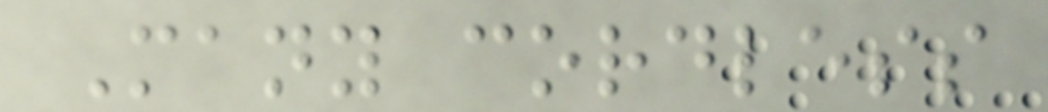Many cordless
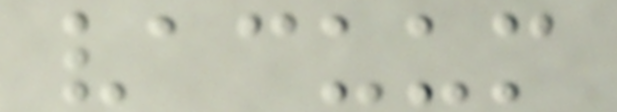vacuum
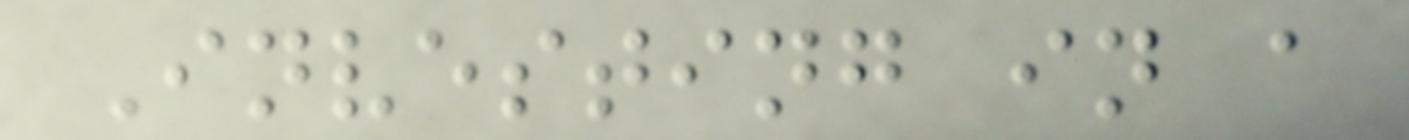Investing in a
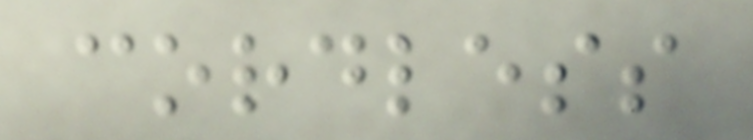cordless
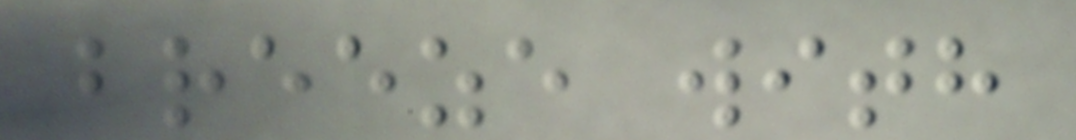breeze with
